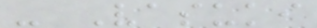- Vasuki
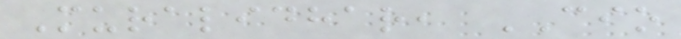Muralidhar, CIO
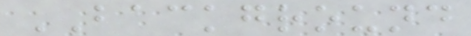BACKGROUND
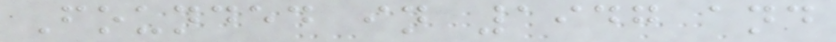Founded in 1947 and
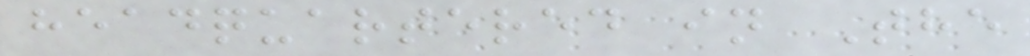headquartered in The
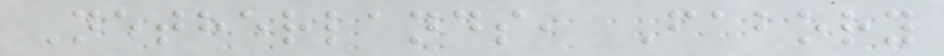Netherlands, Fabory
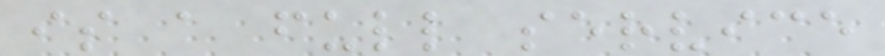is a full service
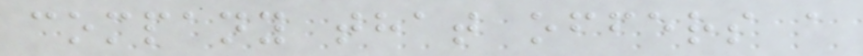company that offers a
